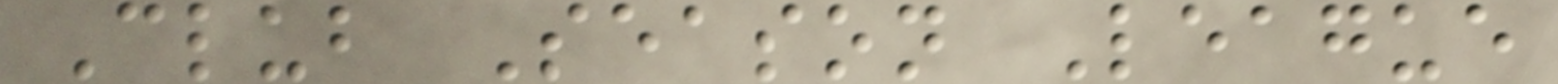Club Season League
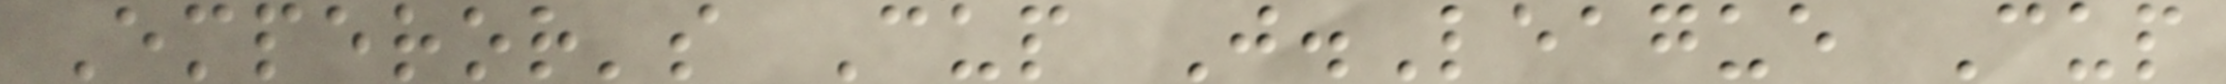Emperor's Cup J.League Cup
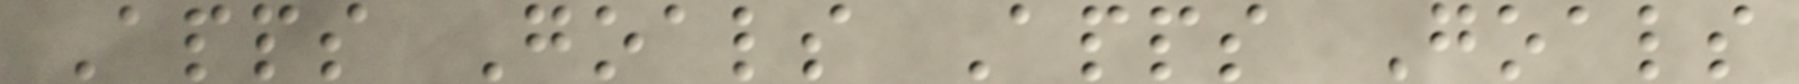Apps Goals Apps Goals
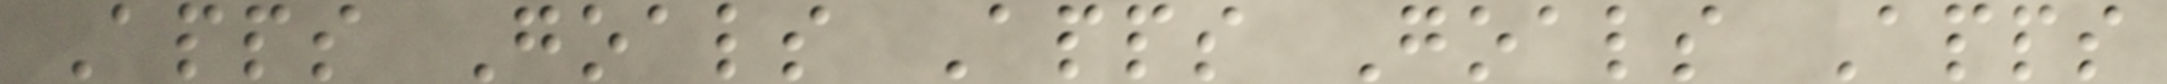Apps Goals Apps Goals Apps
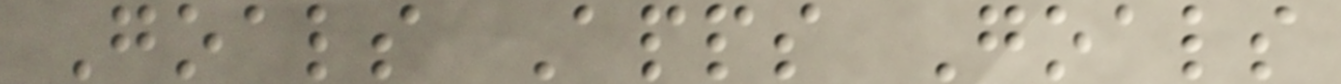Goals Apps Goals
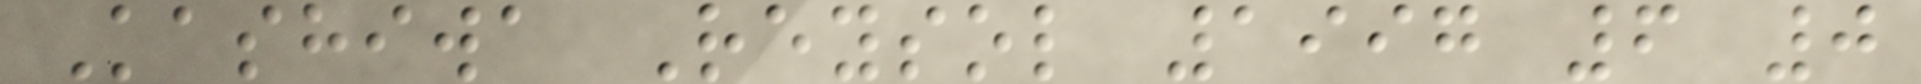Kashiwa Reysol 1997 6 0
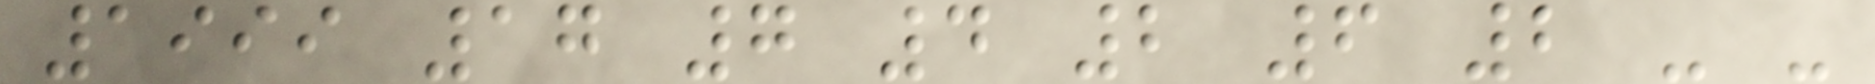1999 17 7 4 2 6 2 - -
